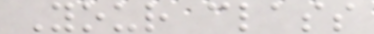Your class
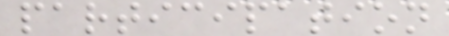participation
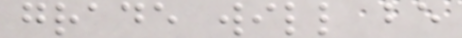grade will be
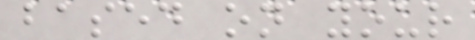based on your
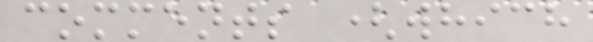comments (which
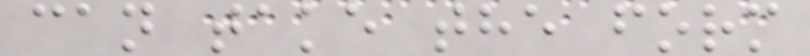can take the form
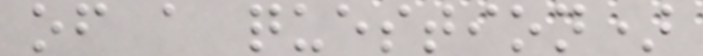of a question)
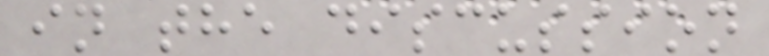in the discussion
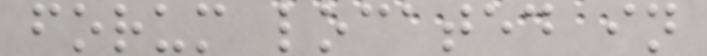forum located in
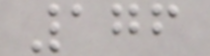176
